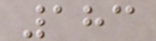183
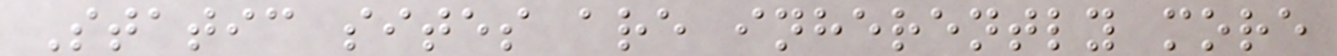Static sites are inherently more
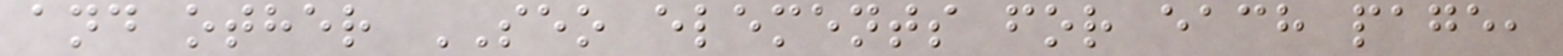and other SEO elements for each page,
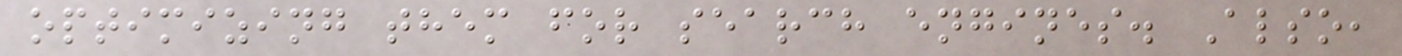optimizing them for search engines. Also,
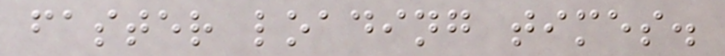faster loading times.
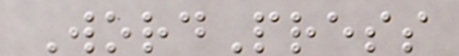WordPress
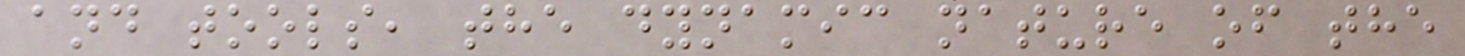and tools, the dynamic nature of the
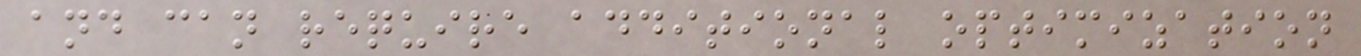and can require additional optimization
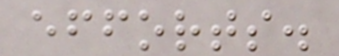efforts.
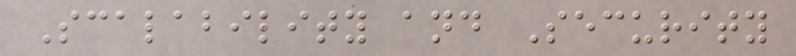Scalability and Security
